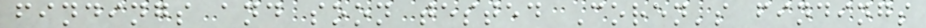findings and soon tested Coren's findings
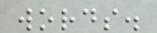words.
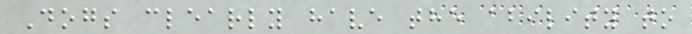Dogs clearly have the ability to
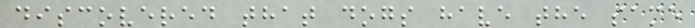discovered that dogs have the same
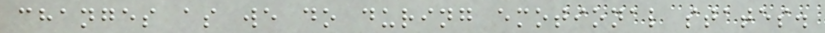changes as we do during emotional states.
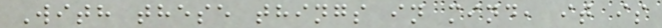With these things in mind, it is
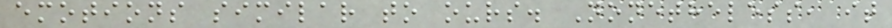emotions similar to ours. Nonetheless, it
